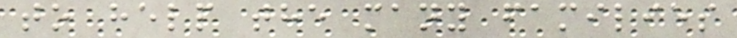to help the many families
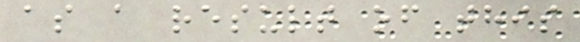as a result of this
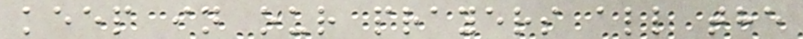keep in our prayers all the
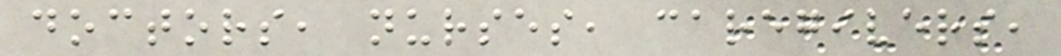doctors, nurses, caregivers,
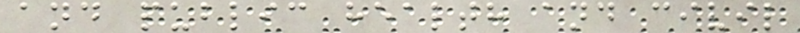and public health and civil
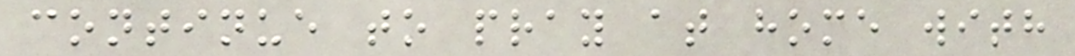continue to pray at home with
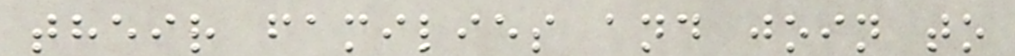their families and join to
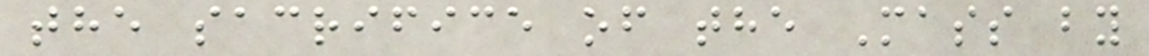the sacrifice of the Mass by
